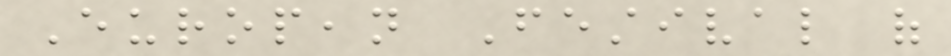European Festival of
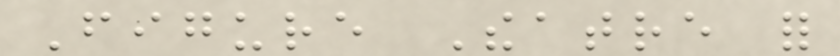Figure Theatre for
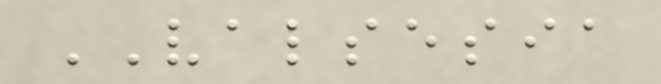VALSESIA
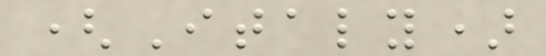(Italy)
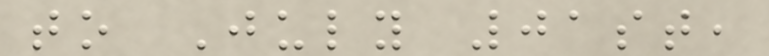to July 01st,
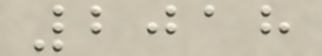2018
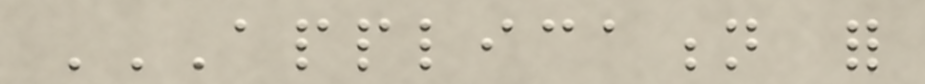APPLICATION FOR
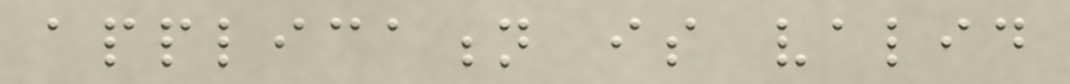application is valid
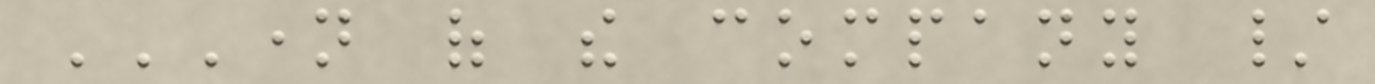NAME OF THE COMPANY /
